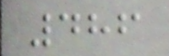486
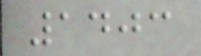1403
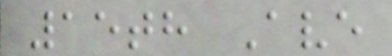15th Ave
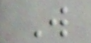W
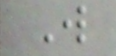W
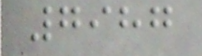7987
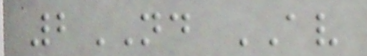2ND AV
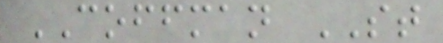COFFMAN ST
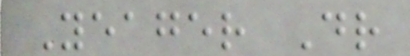Yeager Dr
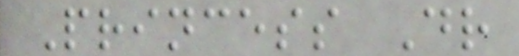Princess Dr
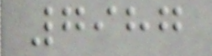7987
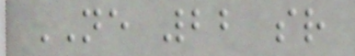NE 22 sr
